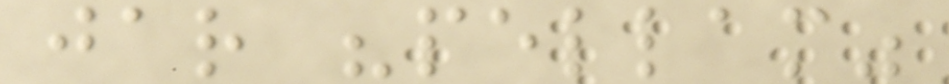jar "pellam"
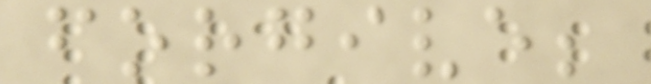forgive;
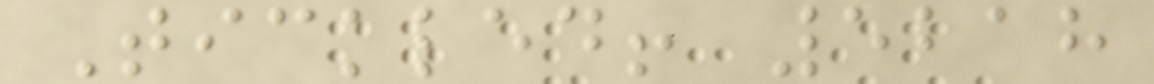Tickled! 5218
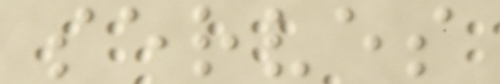serves
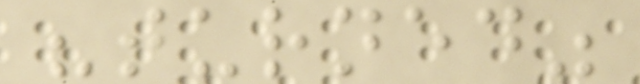"turned"
